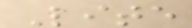Lite
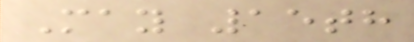May 15th
